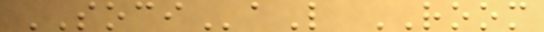SOCIaL ROOM
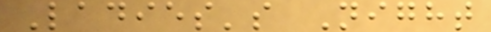Ladies's Night
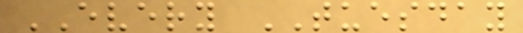EVERY TUESDAY
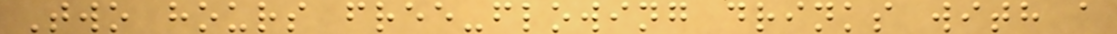Two hours free-flowing drinks with a
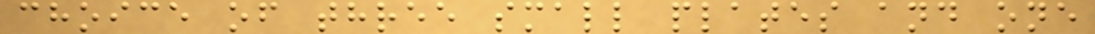choice of three small plates and one
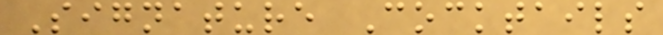Signature Cocktails
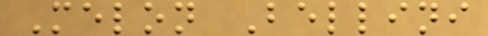Melon Bellini
